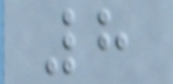8
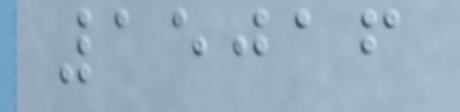15016
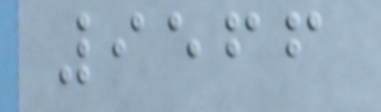9566
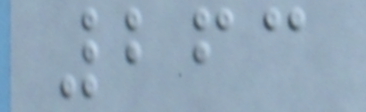263
